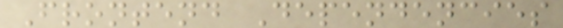Frontend Dependencies
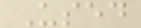Used
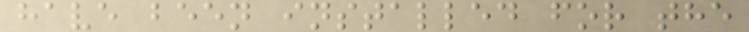have been installed for the
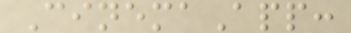CinemaApp:
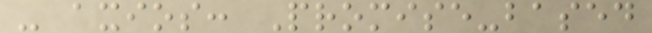- axios: Promise-based
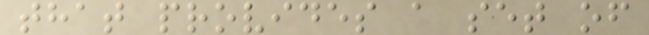that provides a set of
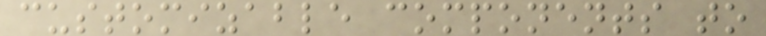customizable components to
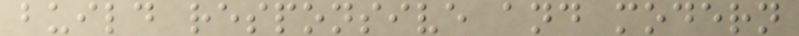build responsive and modern
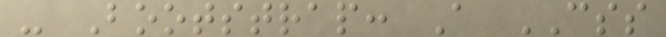- Bootstrap: A CSS
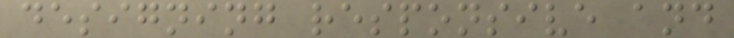designing responsive and
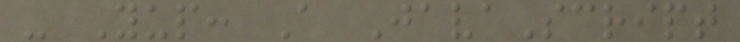- Yup: A JavaScript
